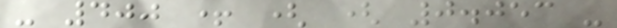- 400 + ( ( 0.053 -
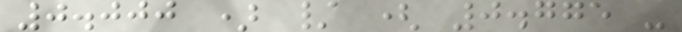0.000 ) / ( 0.775 -
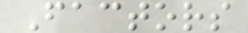Factors
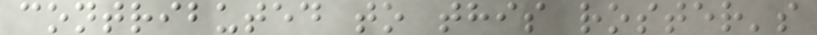contributed to this roster's
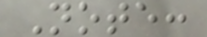Note:
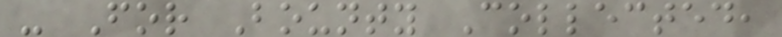- For Bounty Collected,
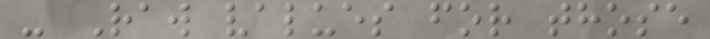- Raw values for those
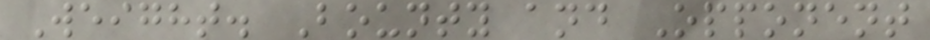Weight. Bounty and Opponent
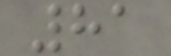81
